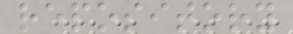repository
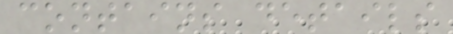contains details
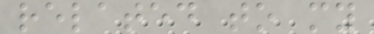related to my
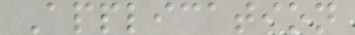Application
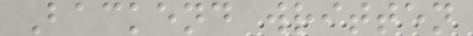Backend written
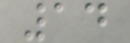14
